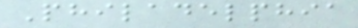Philadelphia
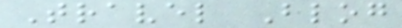Travel Blog
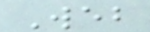Web
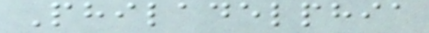Philadelphia
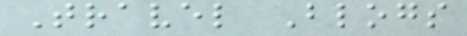Travel Blogs
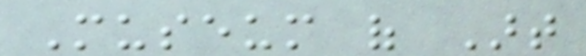Museum of Art
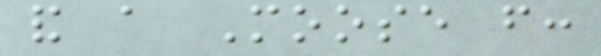and a Moose from:
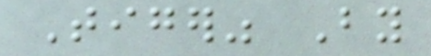Tiger" By
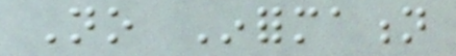No Information
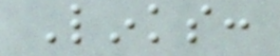Links:
